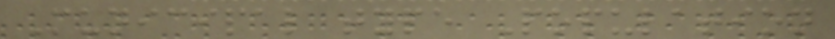Municipal type Population
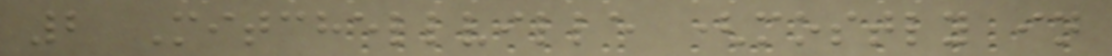2 Mitchellville (mostly in
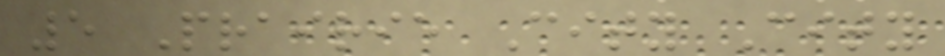5 Prairie City City
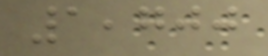1,700
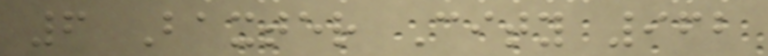6 Baxter City 962
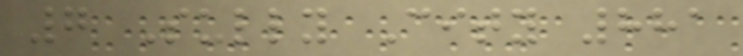7 Sully City 881
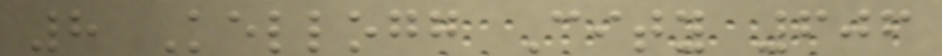8 Kellogg City 606
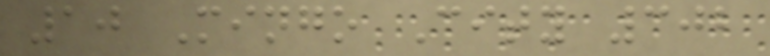10 Mingo City 302
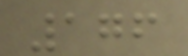176
